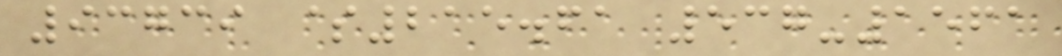93739 $215.61 537-1561
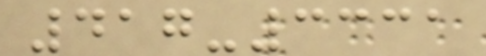417-3331
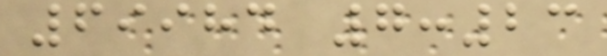69984 7:23
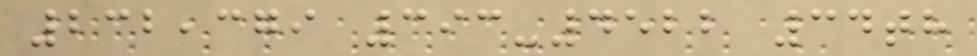232,379 393-4522 34th
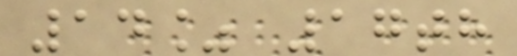14% 17th
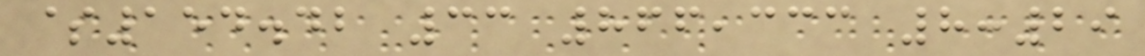$154.42 33 866,333 8:29
